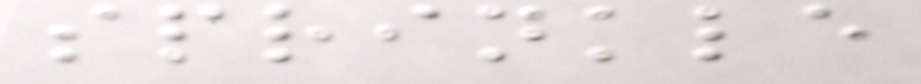sprinkle
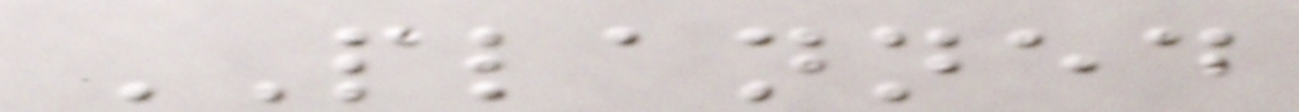PLANNED
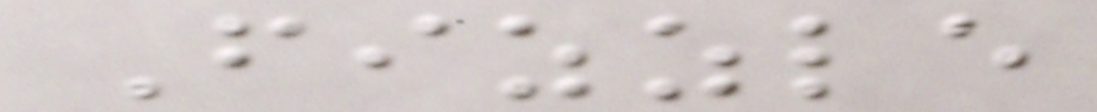Fizzle
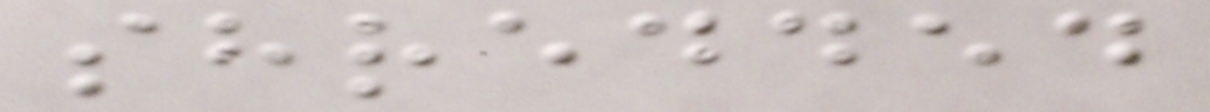shredded
